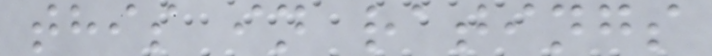this in ratings
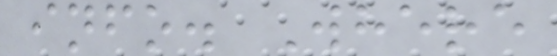info. Where
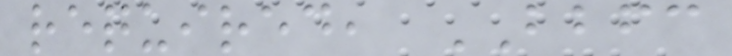required, BBFC
